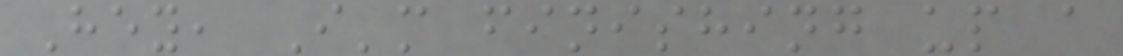Hey, I'm finishing up a
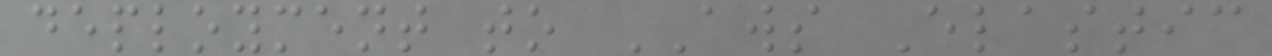deployment to AWS Elastic
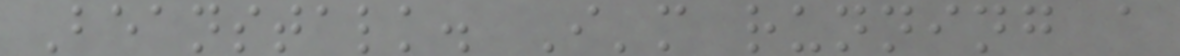Beanstalk. I'm running a
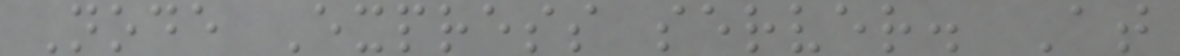Node Express server. At
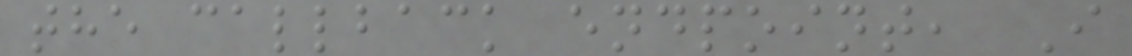the callback endpoint, I
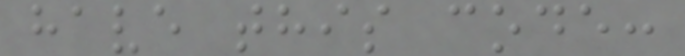have this code:
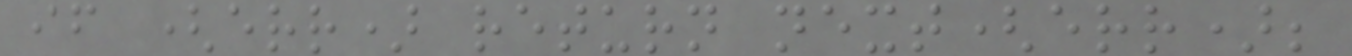if (err) return next(err);
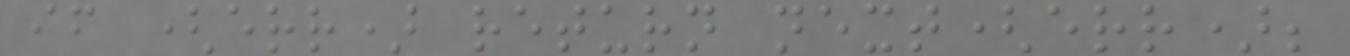if (err) return next(err);
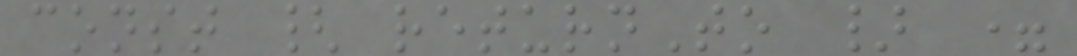const { returnTo } =
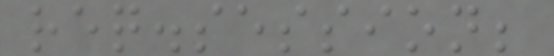req.session;
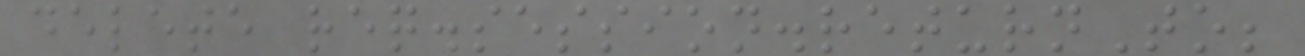delete req.session.returnTo;
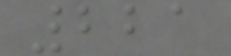221
